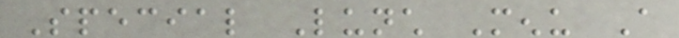Special Lunch Menu A
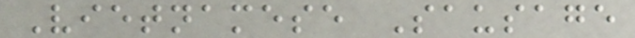Vietnamese Sausage
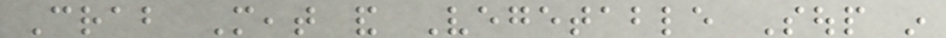Crab Meat and Vegetable Soup in
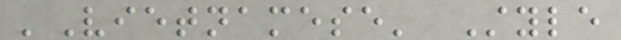'Vietnamese' Style
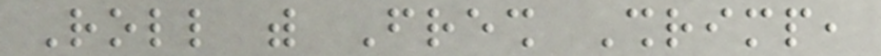Roll with Fresh Shrimp,
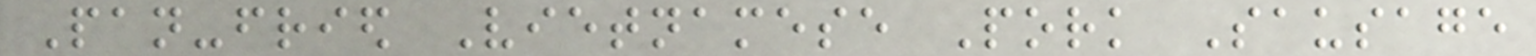Pan-fried Vietnamese Pork Sausage
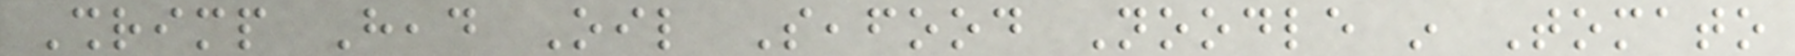Shrimp Head Oil Seafood Noodle in Tomato
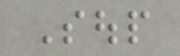Soup
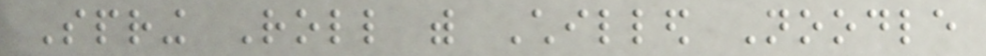Spring Roll with Chilled Noodle
